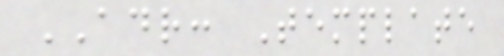ADR: Template
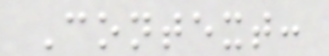Context:
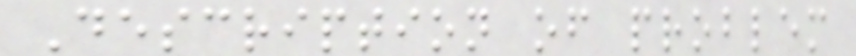Description of problem
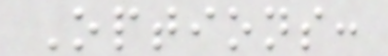Options:
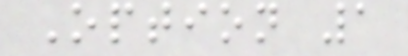Option 1
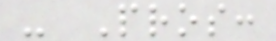- Pros:
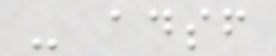- adsf
